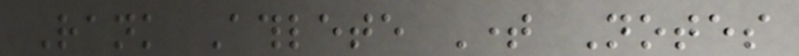Rank Athlete Time Notes
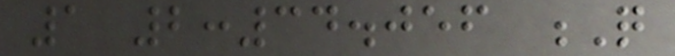1 2:34.056 Q
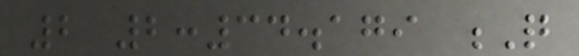2 2:34.179 Q
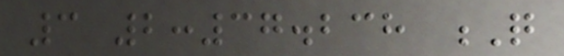3 2:37.238 Q
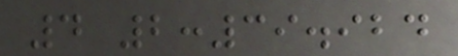4 2:39.924
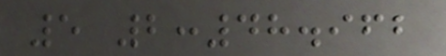5 2:48.962
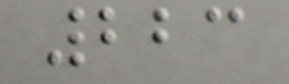223
